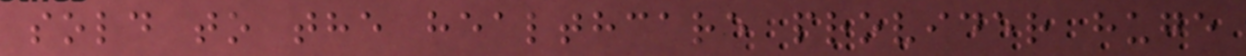sold to the healthcare provider huge
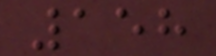158
